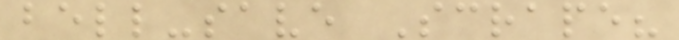bell-save Scrape?
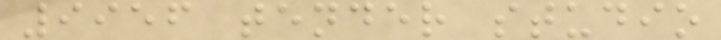9956 tender studio
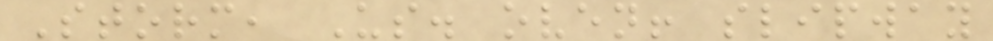Storm, Us. oven! slipway
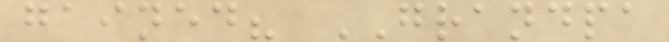gained? GRANDPA
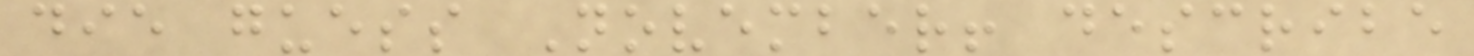die guess November! describe
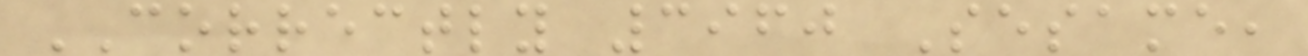CORRECTLY 3960 Sesame,
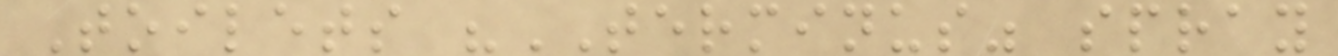Toilets "TERMINUS" spray
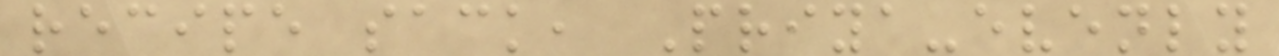recipe sack, Priya-evenly
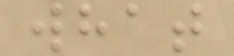what
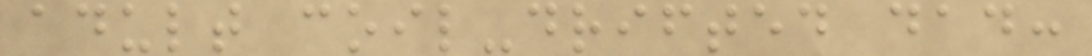adult coil-drifted dad:
